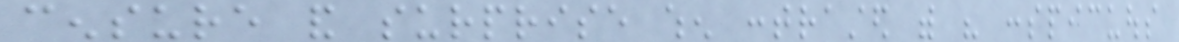censure and surprise when contrasted with his conspicuous
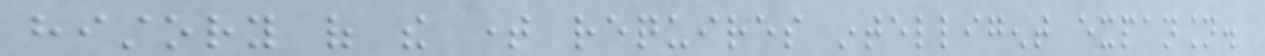history of the time requires intelligent expansion.
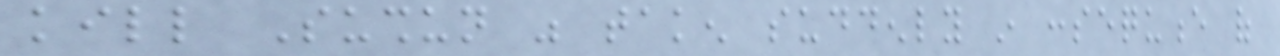kill Sushun was taken suddenly in consequence of
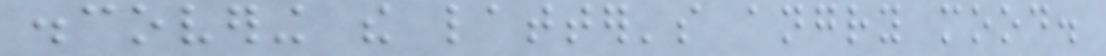discovering the latter's angry mood.
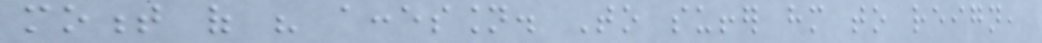moment of his accession. To suffer him to reign,
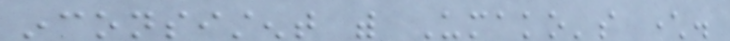inconsistent with Umako's character.
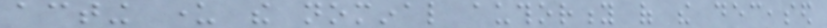acting under the nominal authority of the deceased
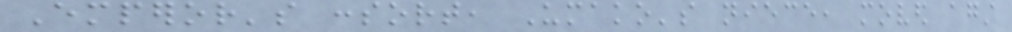Emperor's consort, Umako's niece, moved against
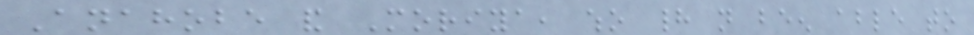Anahobe and Moriya, who had not been able to
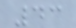43
